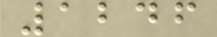1246
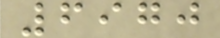6970
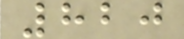820
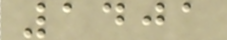1401
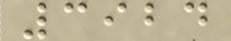3924
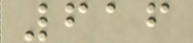616
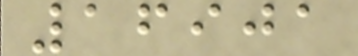16901
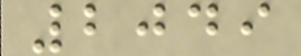2049
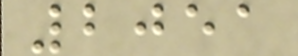2051
